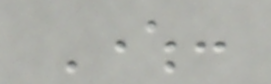Where:
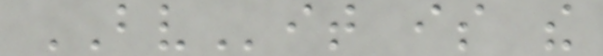BVit is the
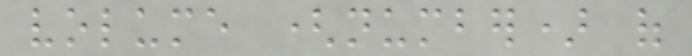volume (number) of
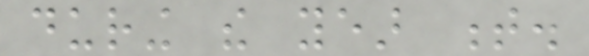during the year t.
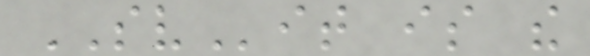SVit is the
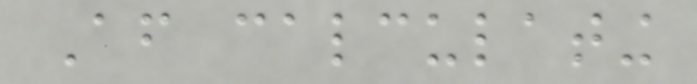After calculating
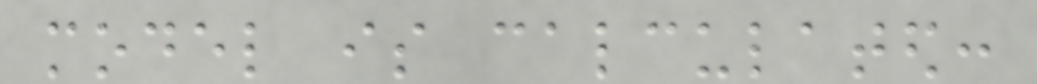model is calculated:
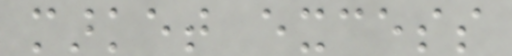market excess
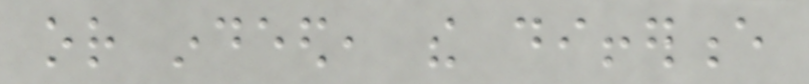or indeed, the difference
